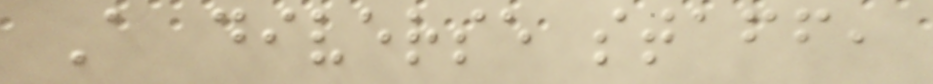A diverse staff,
